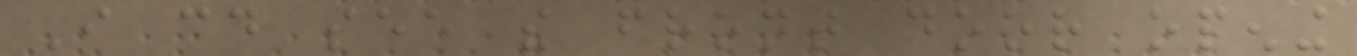I could see the front door opening
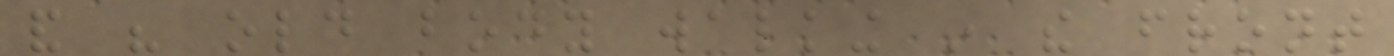and his old body walking in the front
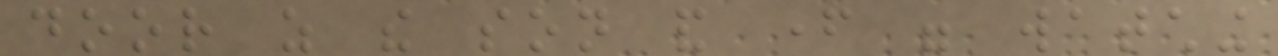door as the son and father were watching
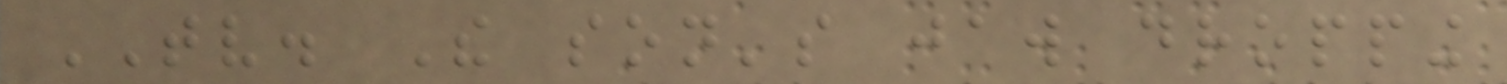TV. The son's jaw dropping
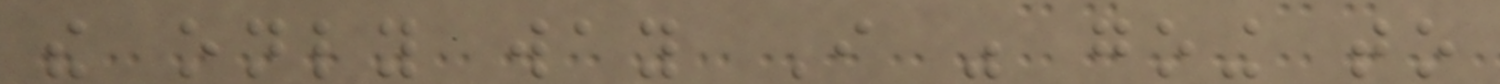the only way I was going to
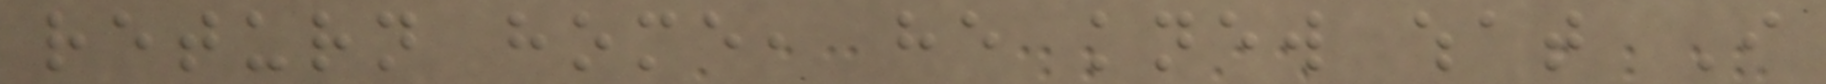return home, he knew what I
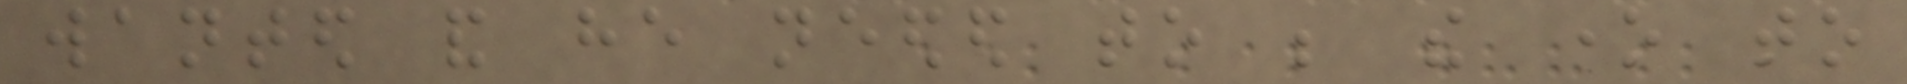wanted and he needed to be the one to
